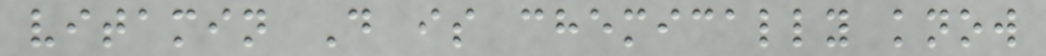vitamin D is chemically know
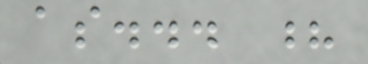as... ?
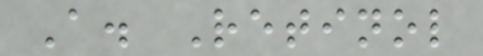A. Retinol
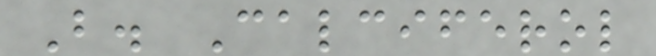B. Calciferol
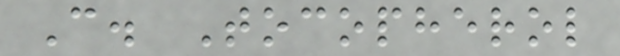C. Tocopherol
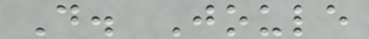D. Joule
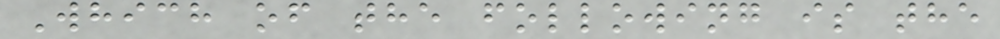Which of the following is the
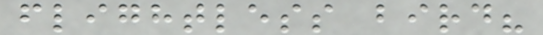flightless bird?
